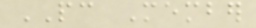PC Member
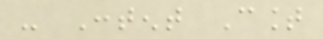- Content Count
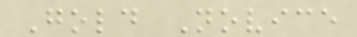Gold Novice
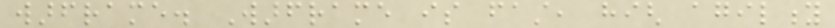warframe. Warframe is fast, high agility
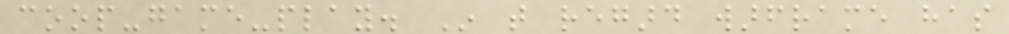coop-game-play. In that regard warframe has
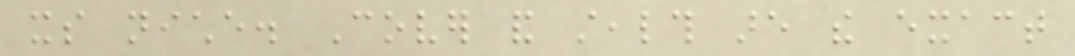its niche. Cover and stealth are the exact
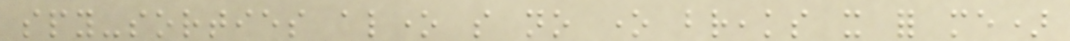spy-sorties alone so no one breaks it for me)
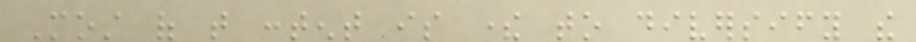Most of that content is there to diversify the
